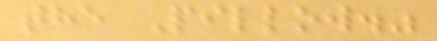the Pillow."
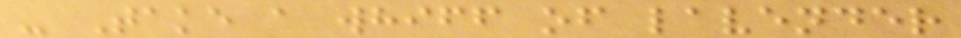- Take a whiff of lavender
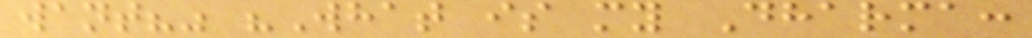want?" "What is my Dharma:
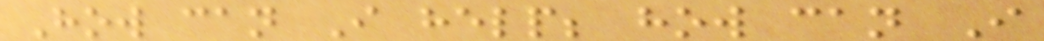How can I help; how can I
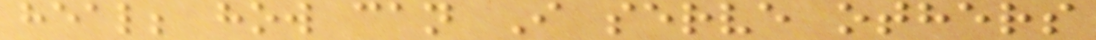heal; how can I serve others
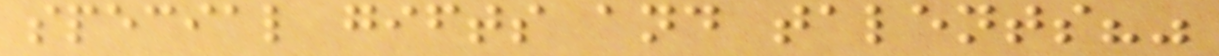special gifts and talents?"
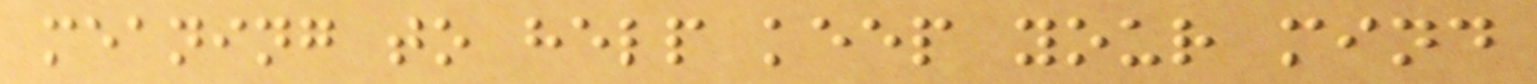meaning to help keep your mind
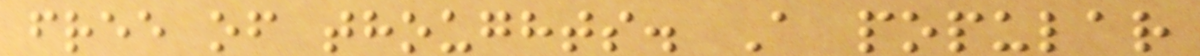free of thoughts. A popular
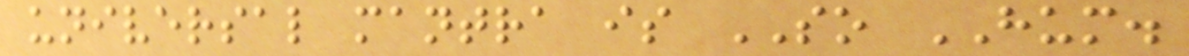universal mantra is SO HUM.
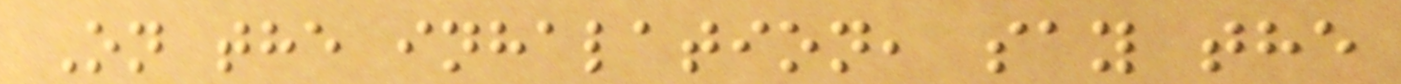On the inhalation, say the
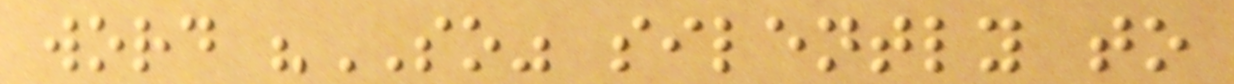word "SO" silently to
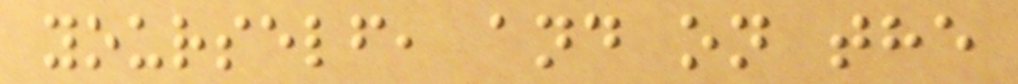yourself, and on the
